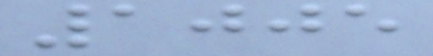1005
